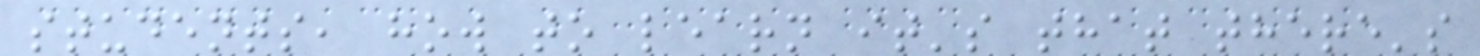students, how to learn it's that there's
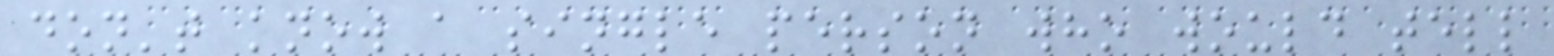don't know a single person who would tell
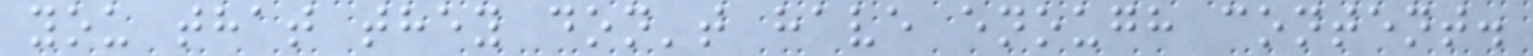you that they don't have enough content.
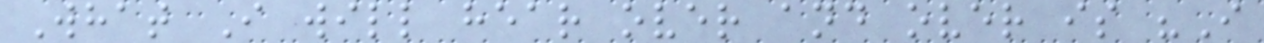What I will hear over and over is "I
